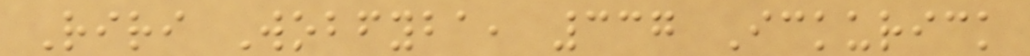Riri Wobfyba, 337 Ickurick
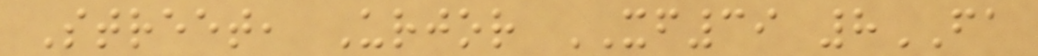Street, Urjor XF39 8FA
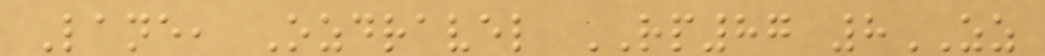Lane, Ozdravel RP87 8ZZ
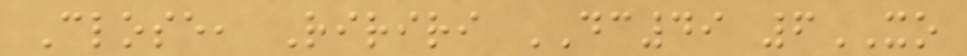Close, Ririri DC49 6XO
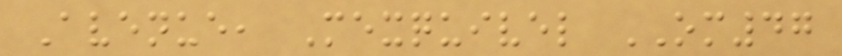Avenue, Mexquivel OM47
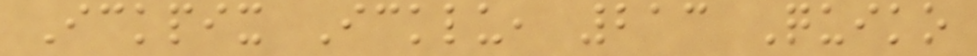Ickpix Icklu, 213 Quiko
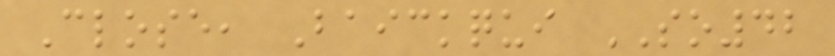Close, Baickqui SO42
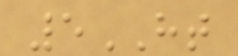5HT
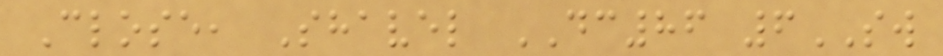Close, Shavel DC86 6SW
